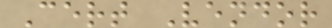Cert Vendor
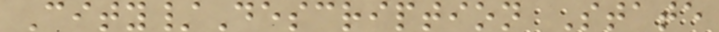City/Description State
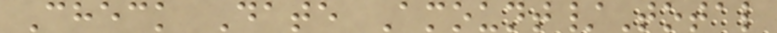Check Date Amount/Total
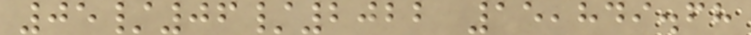05/06/2022 15,849.68
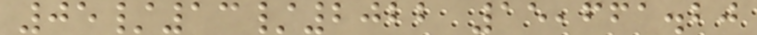05/13/2022 15,661.20
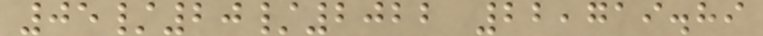05/20/2022 22,719.89
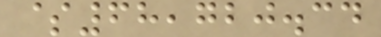$68,720.34
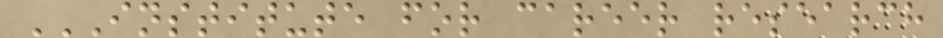INSTITUTE FOR CAREER RESEARCH
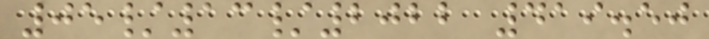05/13/2022 419.50
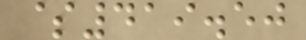$419.50
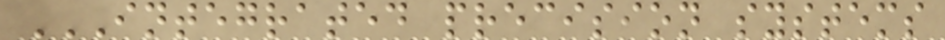INTEGRATED PRECISION SYSTEMS
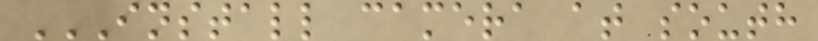INSTALL CAMERA AT SOUTH
